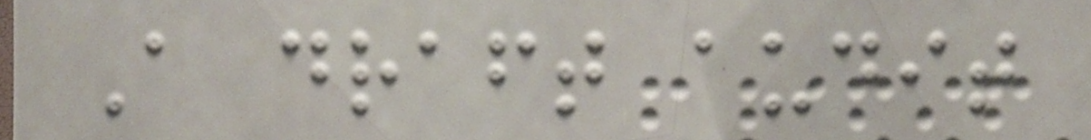A draft audit
